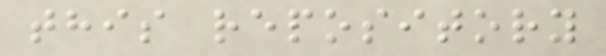this repository
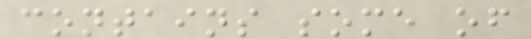contains some of
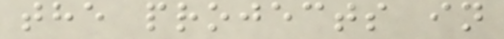the projects in
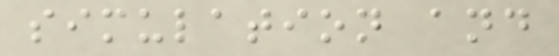simulation and
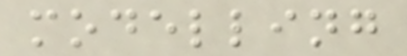modelling
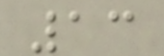13
